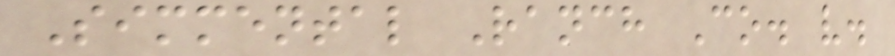Simmental Ranch Co. v.
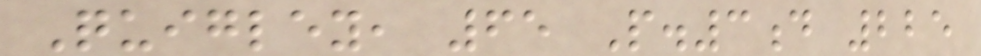Quigley, 65 P.3d 225
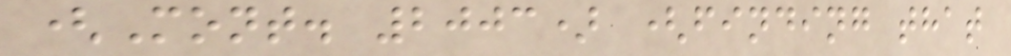(Mont. 2003) (finding that
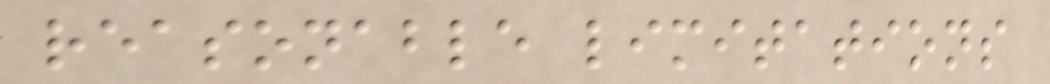reasonable limitations
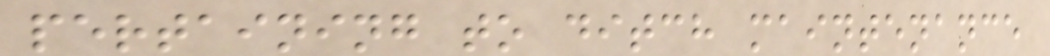pertaining to ditch maintenance
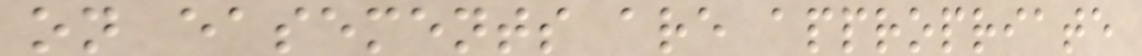on easements are appropriate
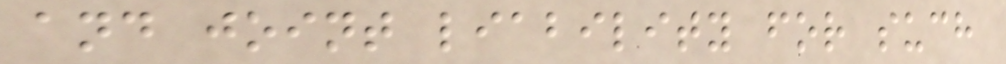and joint liability for such
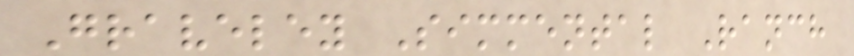Graveley Simmental Ranch
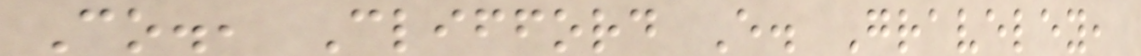Co., Clifford E. Graveley,
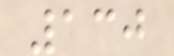130
